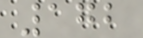172
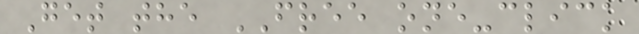Get the FREE one-click
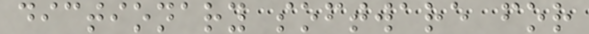dictionary software for
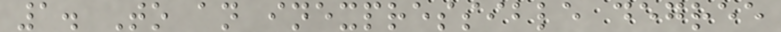1. To an inexpressible degree
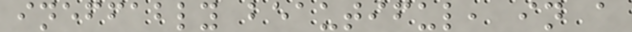ineffably beautiful, in a
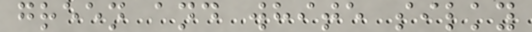green and white silky
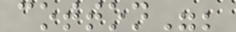cotton";
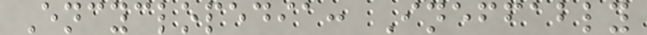Encyclopedia: Ineffably
